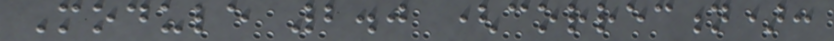Module 2.0 (correction):
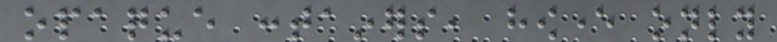opaque containers, however only
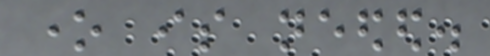one is needed.
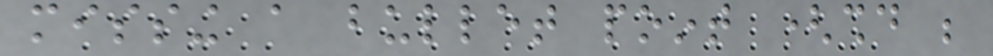missing a bullet point (should be
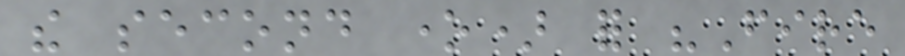the second one) for "Fire
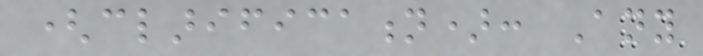(clarification): Any
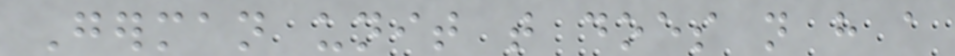German unit that does not have a
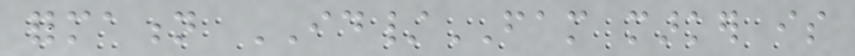formation ID/FAM marker is
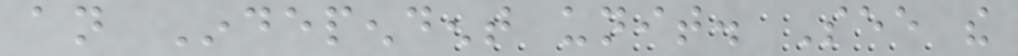an Independent unit. See the
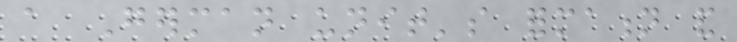a German unit's formation and
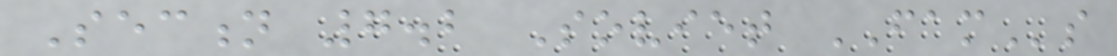Section 7.2 Soviet FAMs
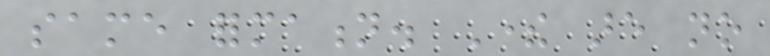same formation. There are no
